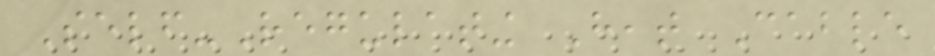Self-Regulating Heat Cable
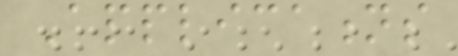Applications
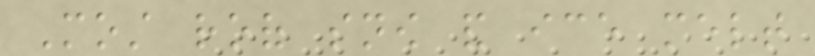Most roof snow and ice melt
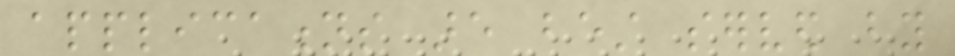applications are best served by
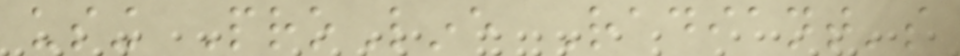using ProLine Radiant's
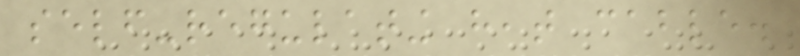self-regulating heat cable.
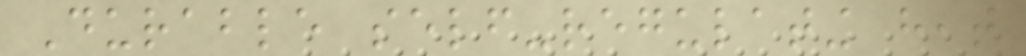Durable self-regulating heat
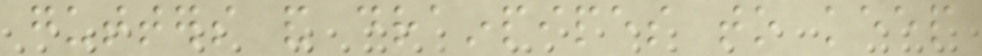gutters and drainpipes to keep
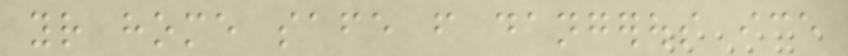your home safe from dangerous ice
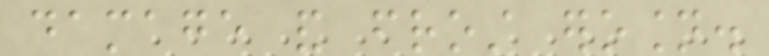damage and frost erosion.
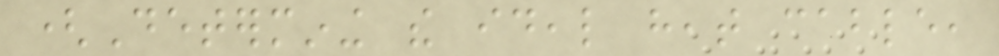(Determining the ideal heat cable,
